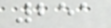251
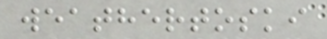weathertoski
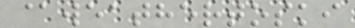@weathertoski
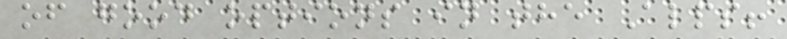of good options in the Alps!
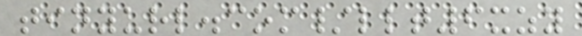tinyurl.com/llt6xzy
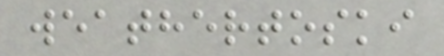weathertoski
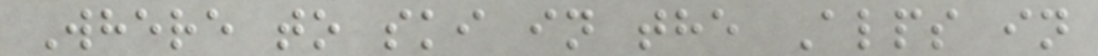Where to ski in the Alps in
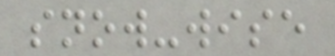snow-wise
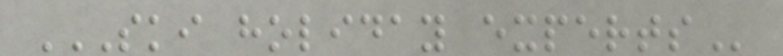SKI HOLIDAY EXPERTS
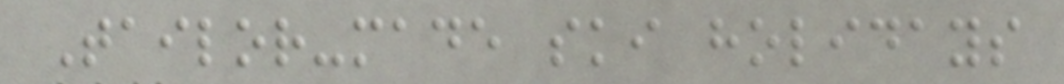Tailor-made ski holidays
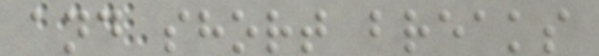and short breaks
